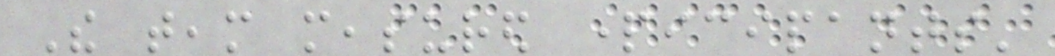The team measured participants'
